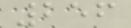256
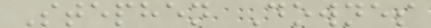Stephen Downes
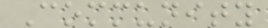Community
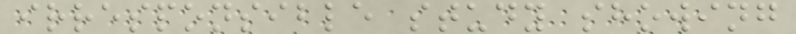irresponsible study showing
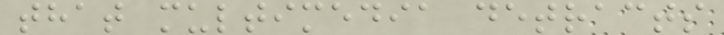that multimedia detracts
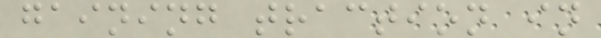gaining traction in
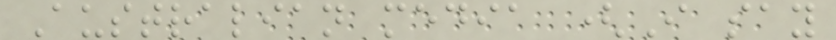Australian media (I say
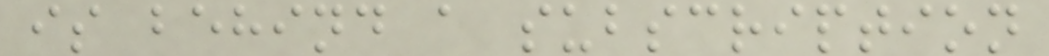is behind a subscription
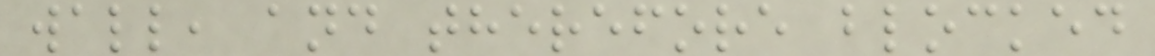wall, and therefore blocked
